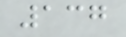137
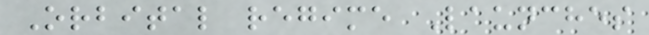Orbital regime Launches
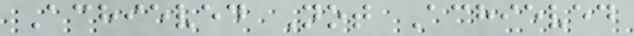Achieved Not Achieved
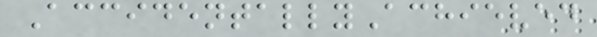AccidentallyAchieved
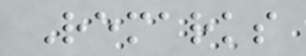Remarks
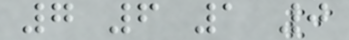7 6 1 0
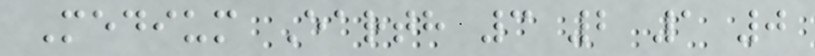Medium Earth 3 2 1 0
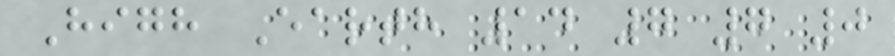High Earth 14 7 7 0
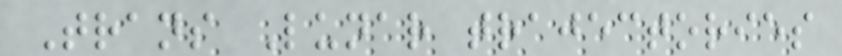Trans Lunar trajectories
